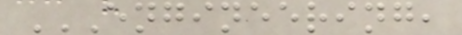ENGINEERING,
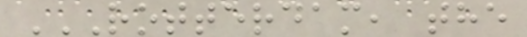ROTTERDAM, THE
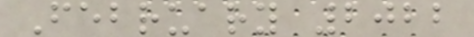February 2022
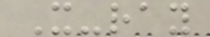X-ray
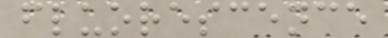fluorescence
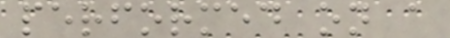performed on a
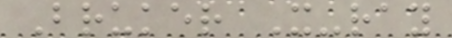Bruker X-ray
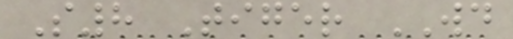S8 Tiger WD
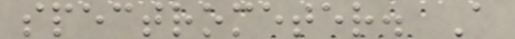spectrometer. A
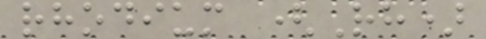rhodium (Rh)
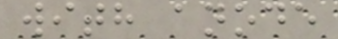with anode
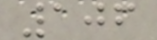106
